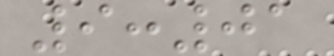9:01
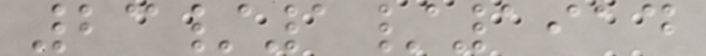23/1/1914
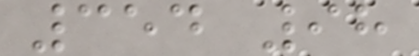354 98
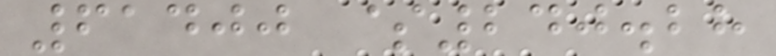61400 $240.28
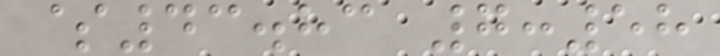$43.83 7:58
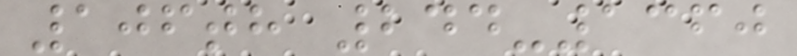106th 244-1360
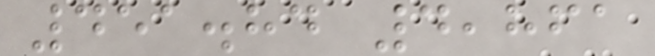451.84 4,861
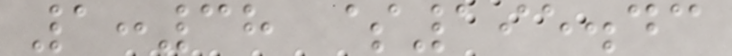1:38 $195.43
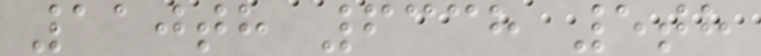110th 6338 5th
